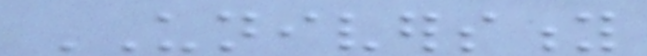UNIVERSITY
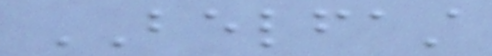BELFAST
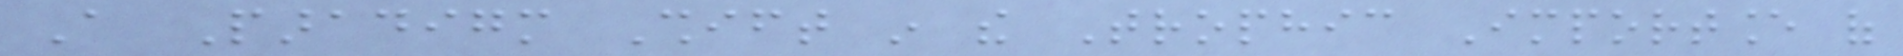A Paradigm Shift in the Trophic Importance of
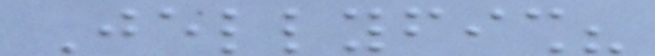Jellyfish?
